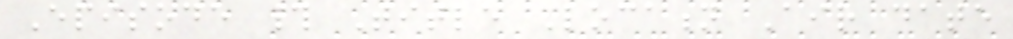Episode # Title Location Air date
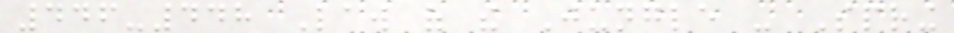446-448 Law of the Jungle - Spring
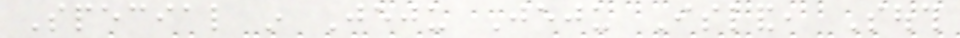Special in Jeju Jeju Island, South
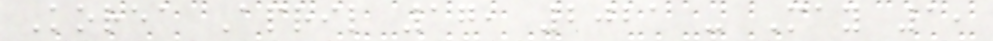Korea April 17, 2021 - May 1,
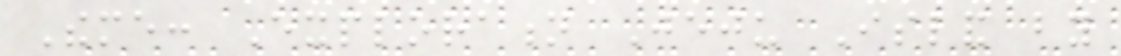Theme: Exploration Jeju Island by
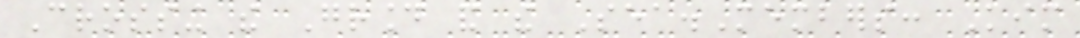Crossing the Ground and the Sea.Members: Kim
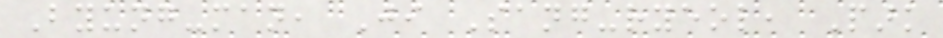Byung-man, Ji Sang-ryeol, Park
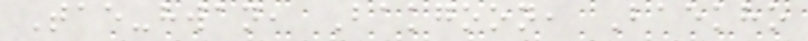Tae-hwan, Bakgoon, Baekho
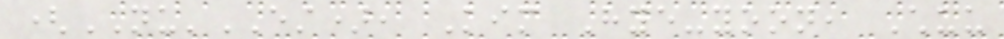(NU'EST), Kim Hye-yoon, Chuu
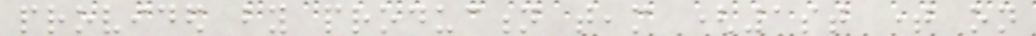provided by production team (1st time on
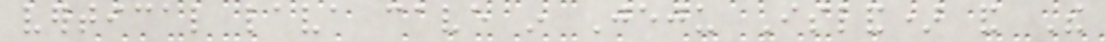vertical lava cave in Jeju Island) and The
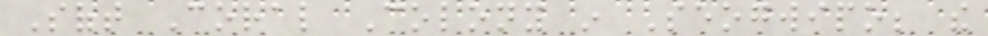Soft Coral Colony in Seogwipo; the
